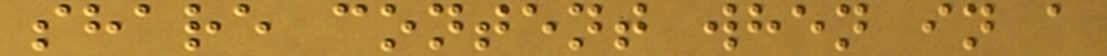share content when in a
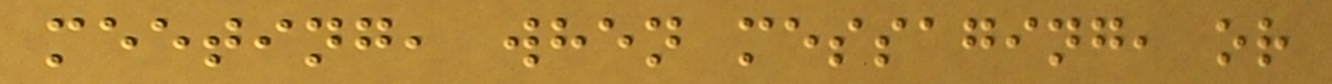meeting, when messaging, or
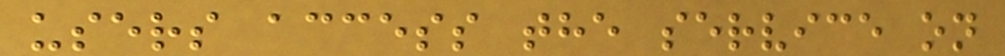users access the service on
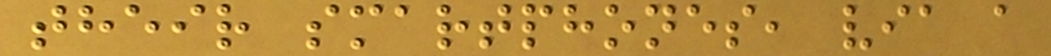their smartphones, via a
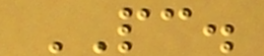PC.
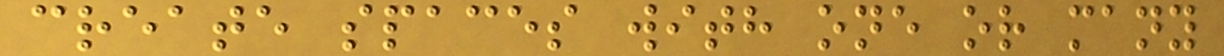create spaces with one or many
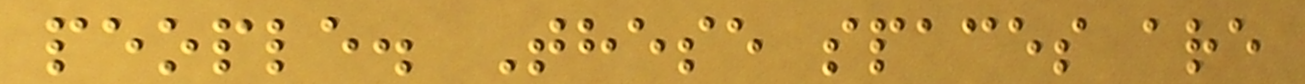people. These spaces are
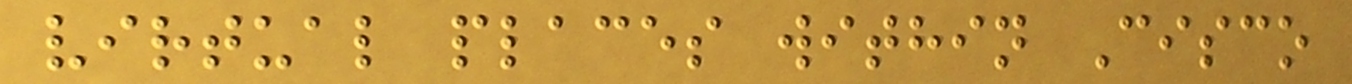virtual places within Cisco
